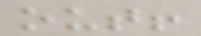out!
